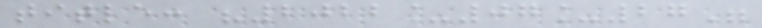title: "2022_07_27"
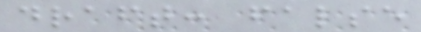draft: false
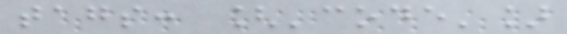tags: ['code']
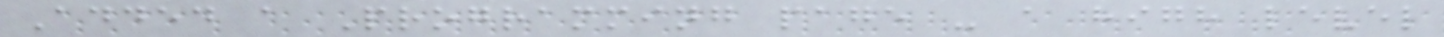Added a Programming page - a high level
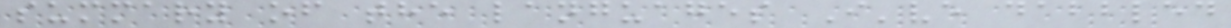summary of the languages I've dabbled
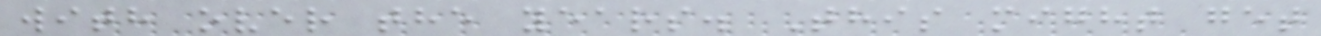with over the years. This might get
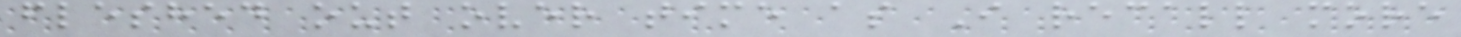fleshed out over time as I recall more
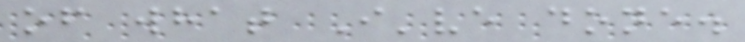of what I've done.
